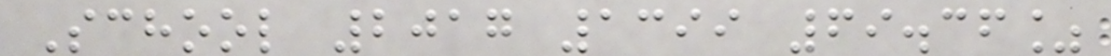School 2017 1399 69.36%
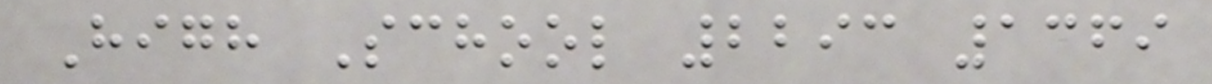High School 2293 1369
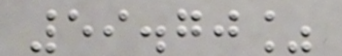59.70%
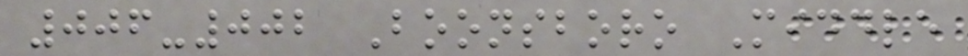006-002 Boonsboro Middle
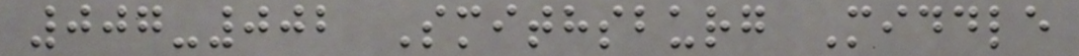007-002 Smithsburg Middle
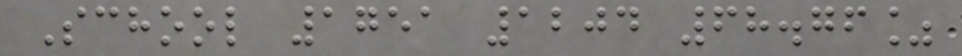School 1751 1204 68.76%
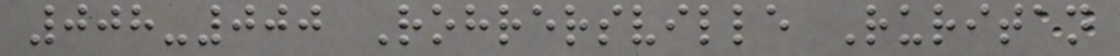008-000 Rohrersville Ruritan
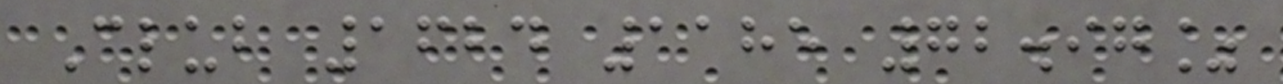Club 1624 1185 72.97%
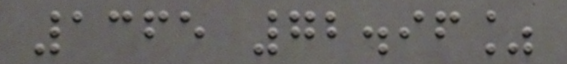1365 72.96%
